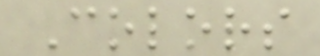Colors
